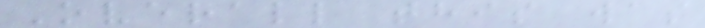Overall this was
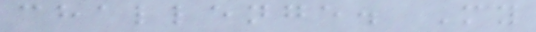challenge. My
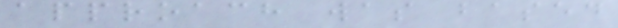approach was based
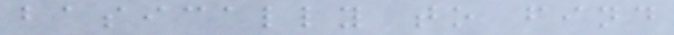basically to find
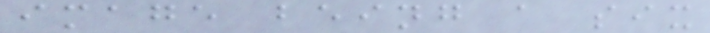image being a six
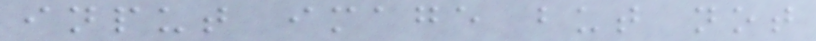input image but not
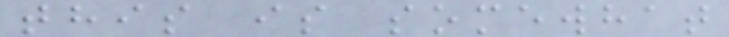this is somewhat
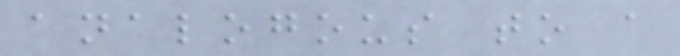analogous to a
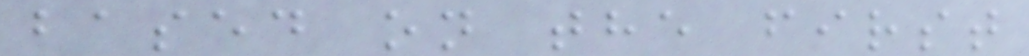based on the first
